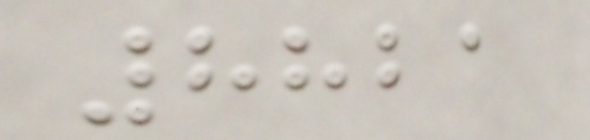8821
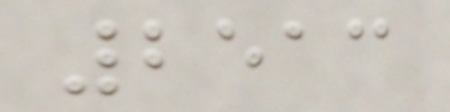2513
